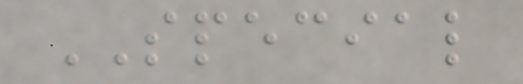SPECIAL
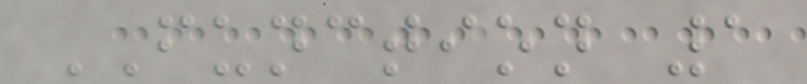FUNCTION 1
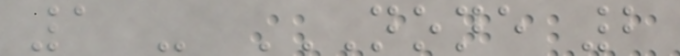1 - NONE 2
